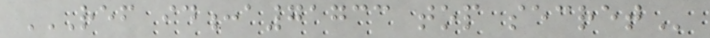REF ID:A71733 TOP SECRET
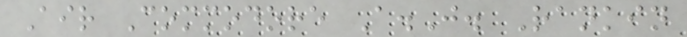Air Commodore A.J. Rankin
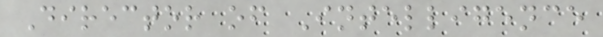Director of Intelligence
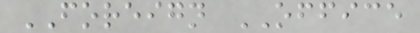FOREIGN OFFICE
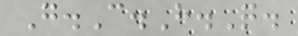G.C.H.Q.
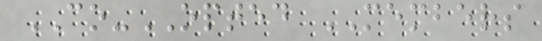CO-OPTED MEMBERS
